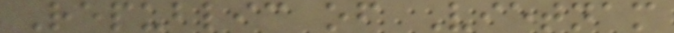Republic of Vietnam
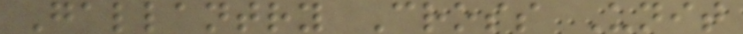Gallantry Cross Unit
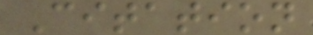Citation
